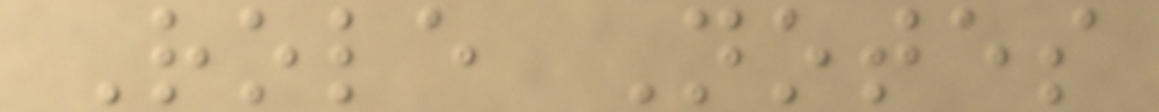Role Notes
